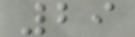29
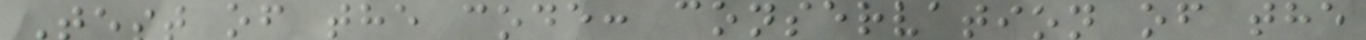Test of the code: conservation of the
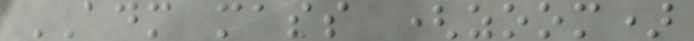ADM mass (zoom)
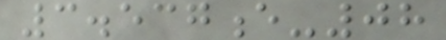3.537e-08
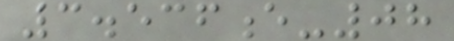3.536e-08
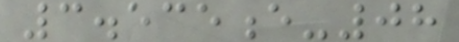3.535e-08
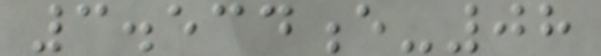3.534e-08
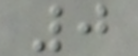0
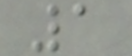1
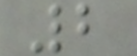2
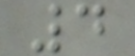4
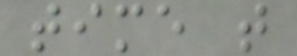time t
